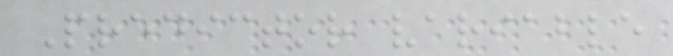Predictor variable
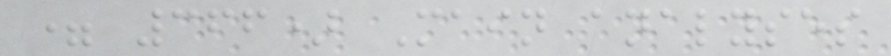= 366) Main analyses
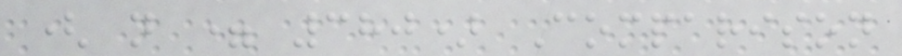( n = 380) Comparison
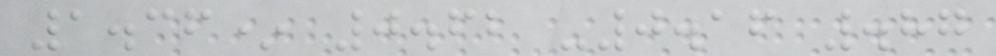1.36* 0.62 -0.16 .87
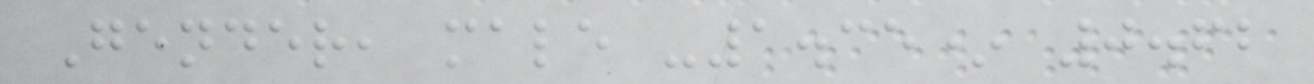Gender, male -1.35* 0.62
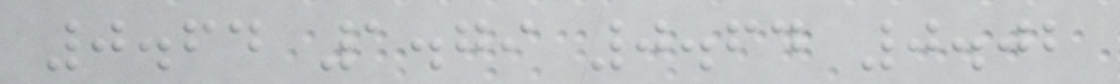0.64 1.79 0.64 0.02
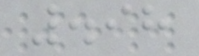.98
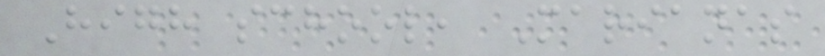High school, Marianas
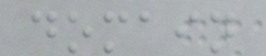domain
